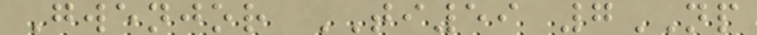Gwenjor TI59 7NP
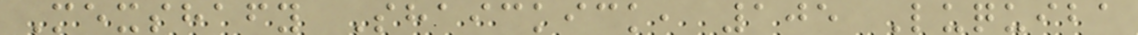Mexshafy Shaickick, 105 Luquiba
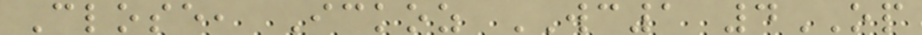Close, Ickoz WC1 4OP
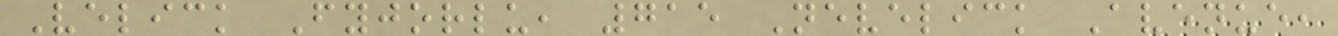Velick Fyjorlu, 715 Nevelick Avenue,
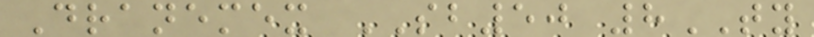Dranemex SB50 8TY
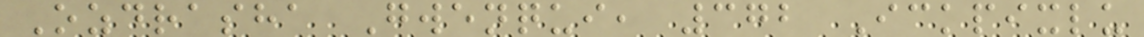Ozdrasha Gwenqui, 372 Ickpixlu
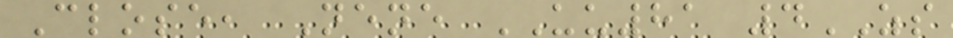Close, Nene UU81 4ZS
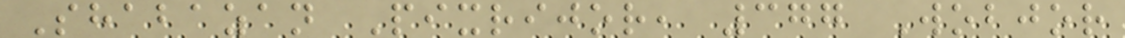Shabazan Pixrijor, 377 Wobjor
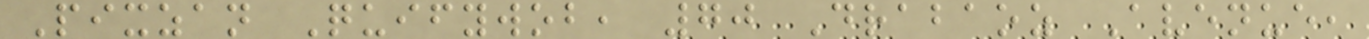Pixzan Quifywob, 70 Drabaoz Avenue,
